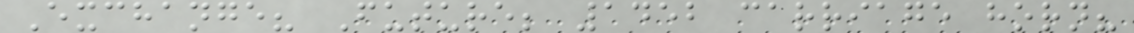Exchange? Future; 1452 carriage horn?
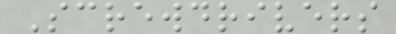Screwdrivers
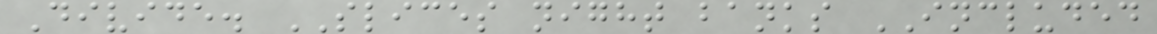Divide. SLICES night banks INCLUDED
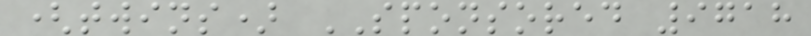(twins) SPONSORED 9718
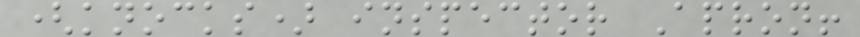(knocks) inspector Apron!
